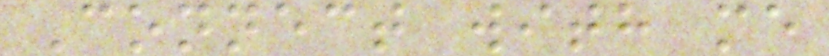Connect with me
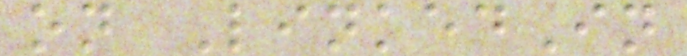on LinkedIn
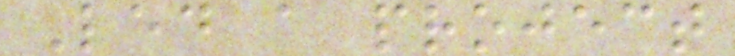Led a project
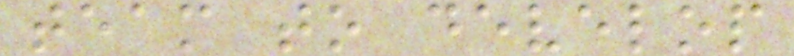team to develop
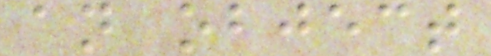an object
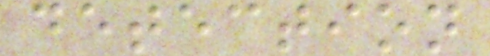detection
